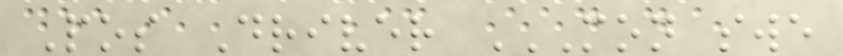Pos Driver MON SWE
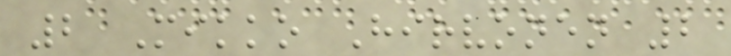2 Mikko Hirvonen 2
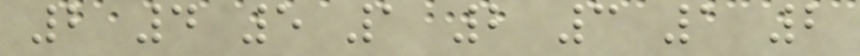2 4 5 1 2 3 1 2
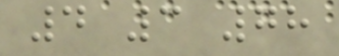4 3 78
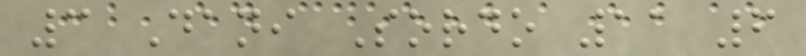3 Dani Sordo 11 6
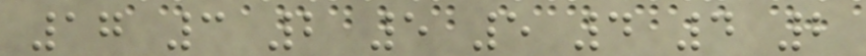17 3 2 5 5 4 4 2
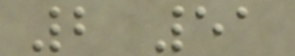2 51
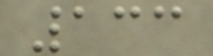133
